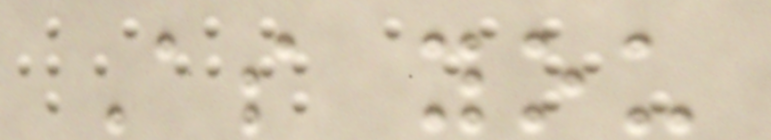As you
